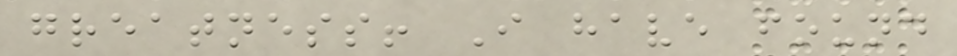greatness! I have found
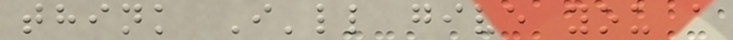think I'll give you a
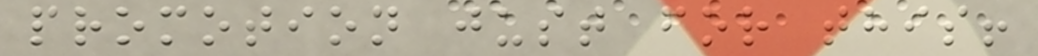promotion just for this!
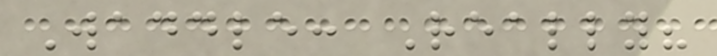Waddle: Really?
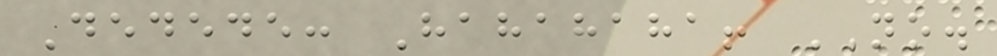Dedede: Hahahaha! NO.
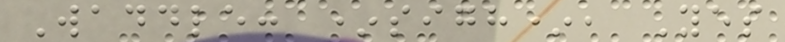Waddle: *sigh*, Yes
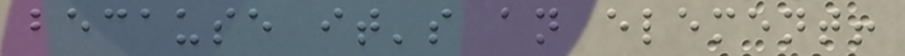because it's an element!
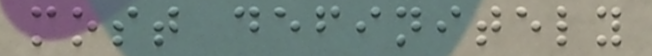most definitely
